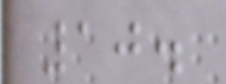10.
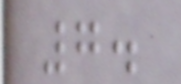7.
